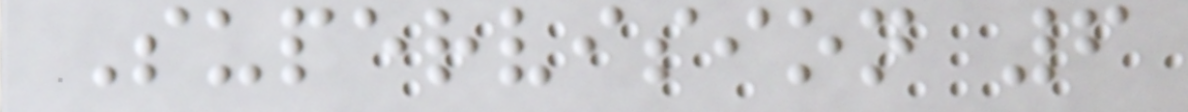Supervision 6
